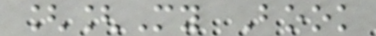[[My Book
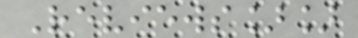Reviews]]
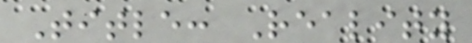Title: Reality
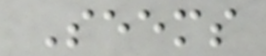Seems
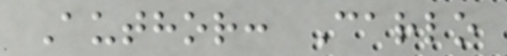Author: Carlo
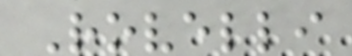Rovelli
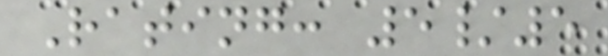Rating: 5/5
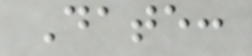Date:
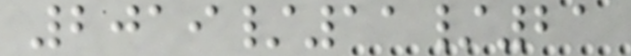2019/11/21
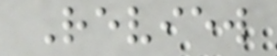Review
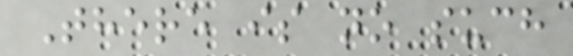There is no such
